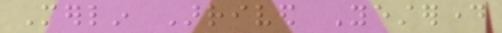Merlin Arrived Yesterday
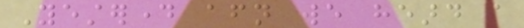Yesterday afternoon we heard a
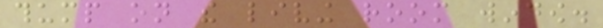thump on the living room window.
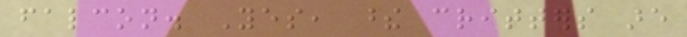falcon. Yes, these critters are
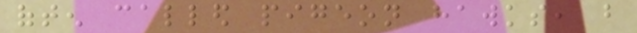often called pigeon hawks, but
